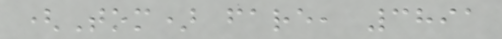(Tom) fare, 3891
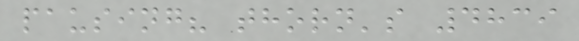pausing? thorn's 4839
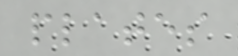plates
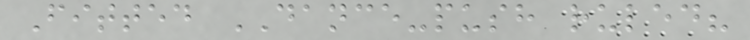Fitted DANCE-push ruled?
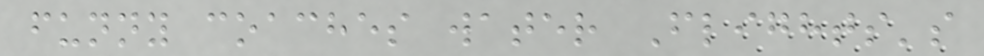funny coaches water Flights's
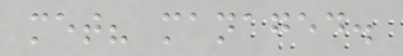met? managed.
